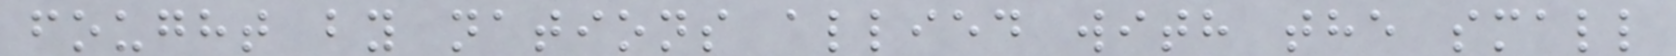fought by nations allied with the small
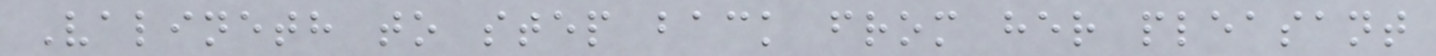Valineth to step back from her pleasant
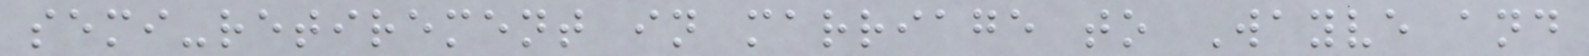semi-retirement in marriage to Wayve and
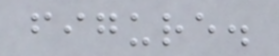figure.
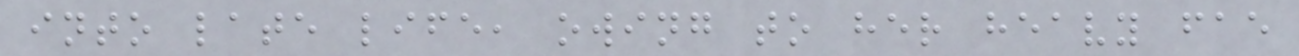into late life, owing to her heavy fae
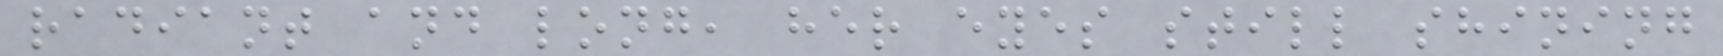radiant and long, her eyes still shining
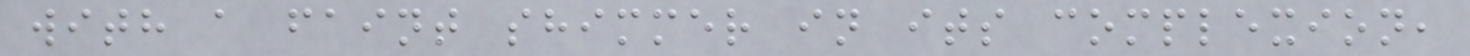with a faint shimmer in its complexion,
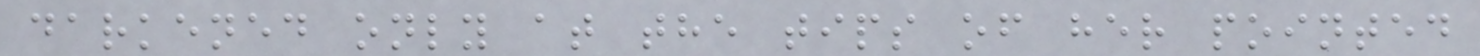darkened only at the tips of her pointed
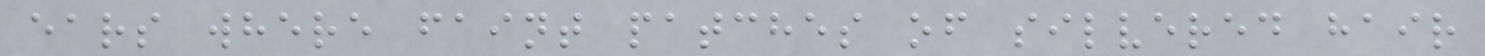ears where faint patches of silvered hair
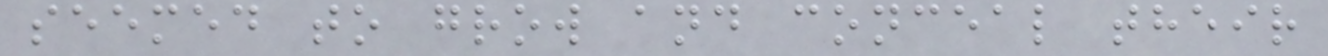seemed to grow and conceal their
